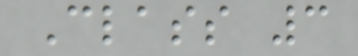Class 3
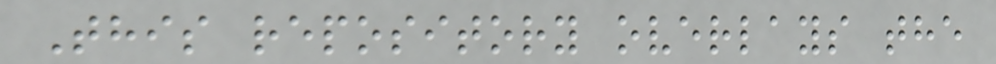This repository overlays the
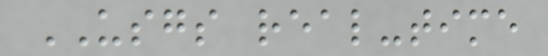USGS real-time
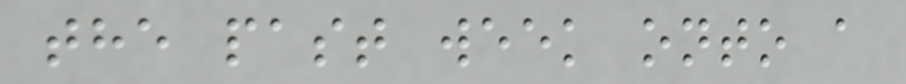the past week onto a
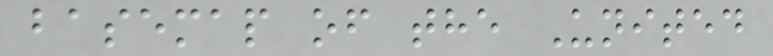basemap of the United
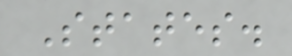States.
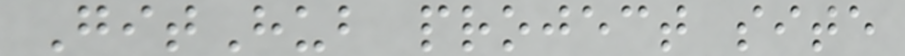GitHub project site
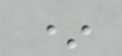*
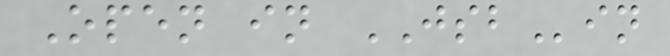Open in JSBin
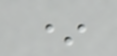*
